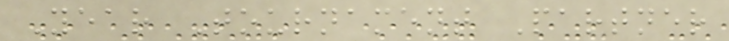Year Tournament Partner
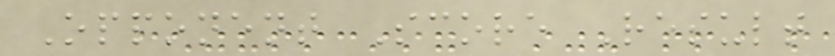Opponent Score Result
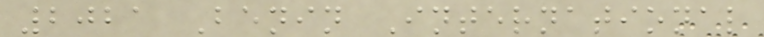2021 Benin International
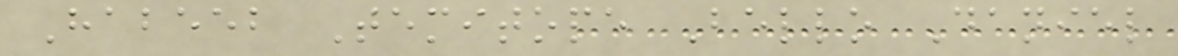Habeeb Temitope Bello Daniel
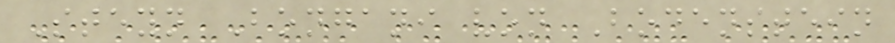Steyn Bongani von Bodenstein
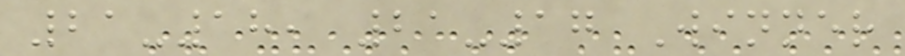21-18, 21-17 Winner
